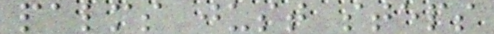palms just steps
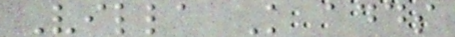Villa K adds
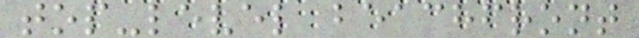top-level beachfront
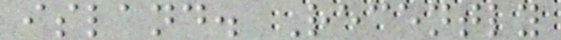island. Recently
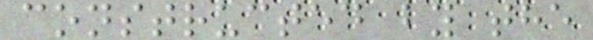constructed by the
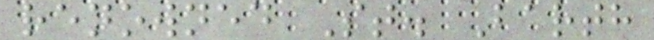renowned St. Barth
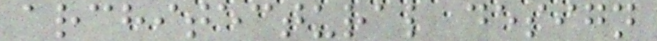architectural design
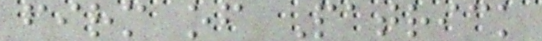firm of Patrick
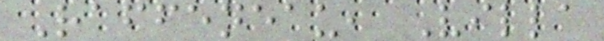Raffeneau, Villa
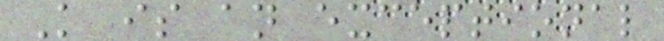K is an exceptional
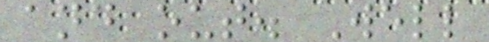and out. Well
